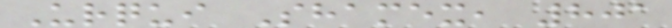Urqui Shamex, 801
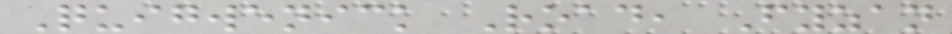Quigwenick Road, Fyzan
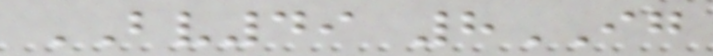BV49 8IG
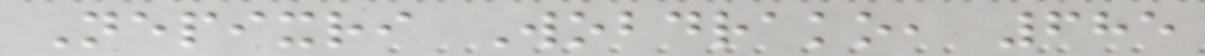Nepixri Wobdrako, 685
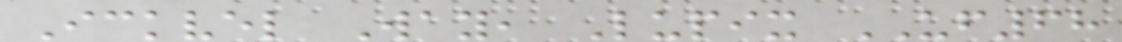Ickvel Way, Lupix UF68
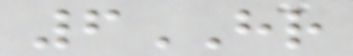6HR
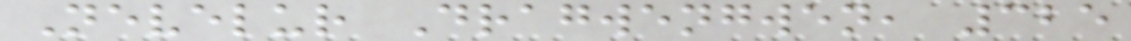Nevelur Dragwengwen, 325
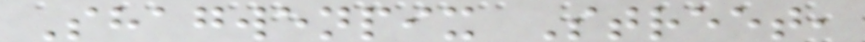Shagwenpix Street,
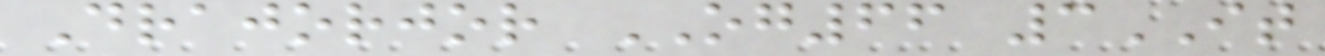Drajorjor OG66 3IT
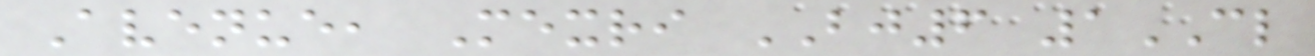Avenue, Mexri BJ6 1CL
